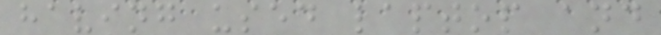having used laptop and
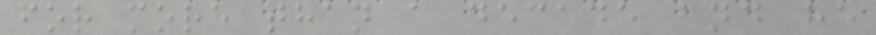for more than a decade and he
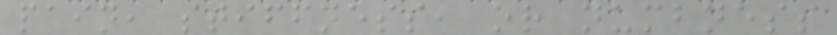pain, stiffness, or numbness
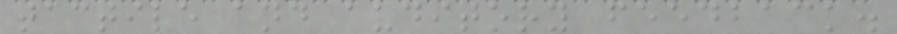tactile and auditory feedback.
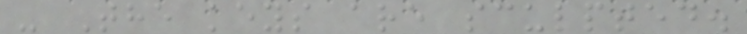- The keys are sculpted.
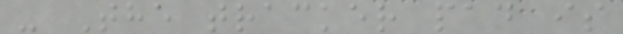- The tracker pad is
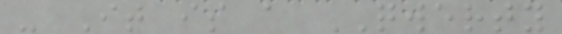- It is a QWERTY
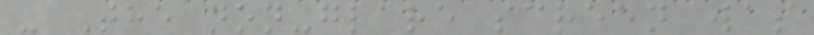- The non-glare screen was
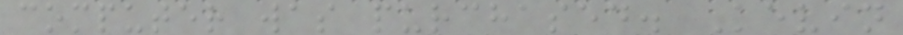computer was purchased. Kevin
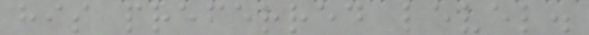his preferred level.
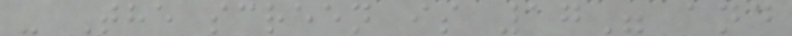- The screen is 17" and
